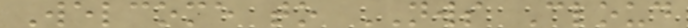Welcome to NWS Cloud
